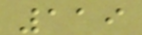119
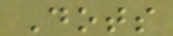Dots
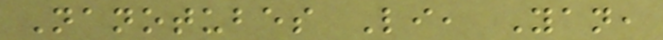Nanotubes Li, Yan,
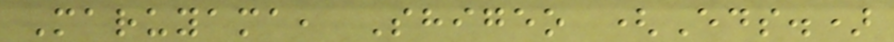Maruyama, Shigeo (Eds.)
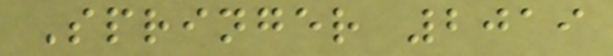Springer 2019
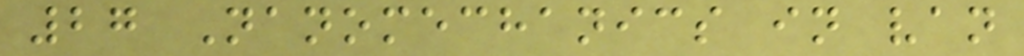27 Nanomechanics in van
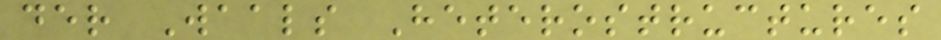der Waals Heterostructures
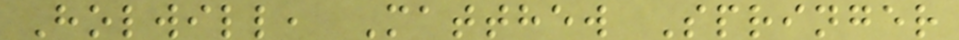Holwill, Matthew Springer
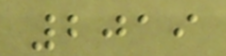2019
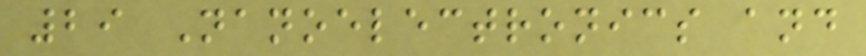29 Nanoelectronics and
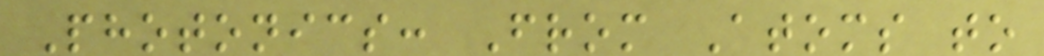Photonics: From Atoms to
